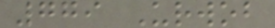779 Urwob
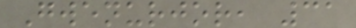Gwenurjor, 31
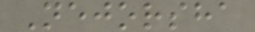Nejorsha
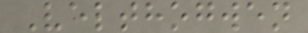Velthogwen
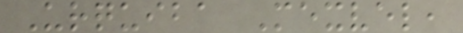Urquiba Mexvel,
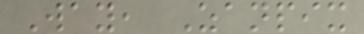Way, Zanpix
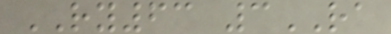RY63 3RA
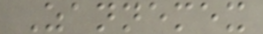Zannemex
